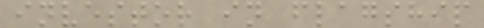investor in flagship
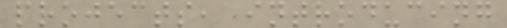projects, introducing
